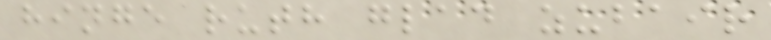hinge ruth glad zubair
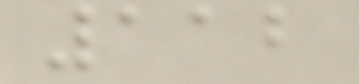112
